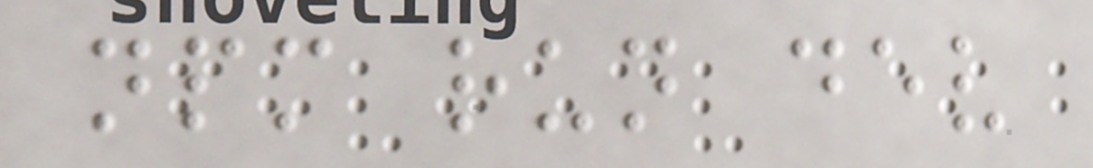npm run dev
